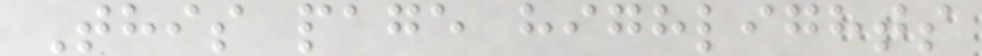This page highlights
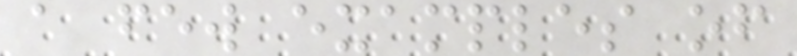a few examples of
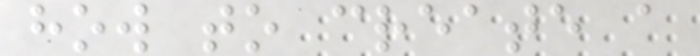how to create a
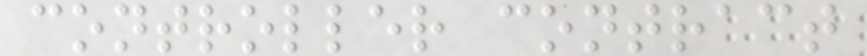controller contract
